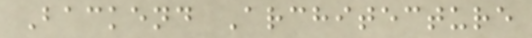Backend Architecture
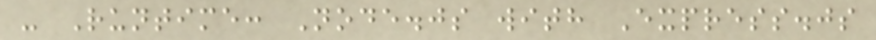- Runtime: Node.js with Express.js
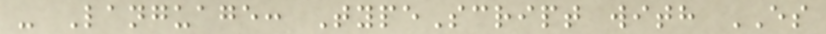- Language: TypeScript with ES
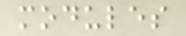modules
